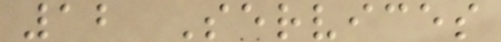12 Services
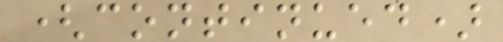(continued)
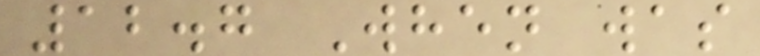12.7 When was
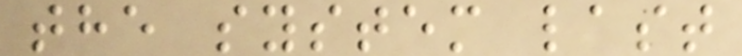the system last
